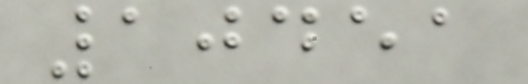10451
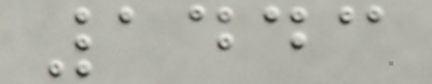1443
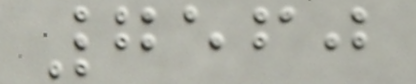7560
